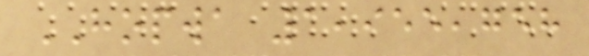HOPWA 1,955,758
